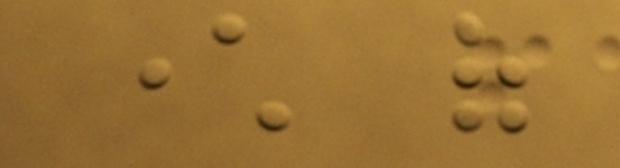character of
